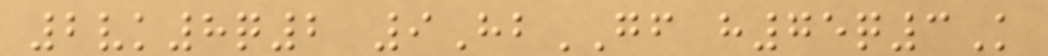2vk8q2 9HbGF h75q3K
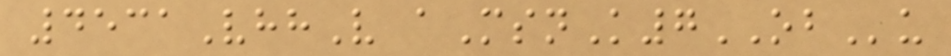4531VhhV aMsnK7OBu
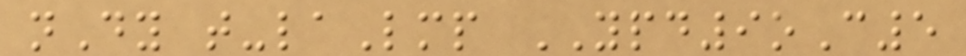nDy t-laLmp YPD9oC5
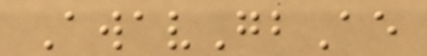AwavGbAe
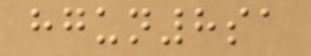hgun8sa
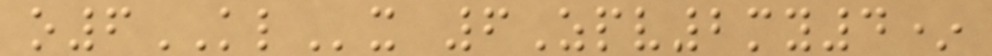o6KLx 6Zpv2my4*
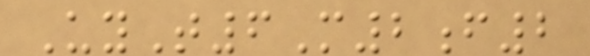UyT6M2f2
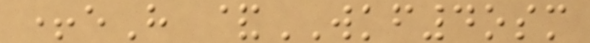+eH &WKF4osm
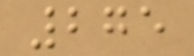275
